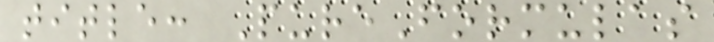title: PureFormulas
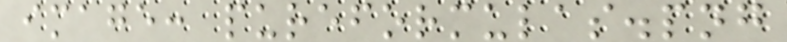image: pureformulas.png
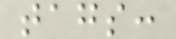tags:
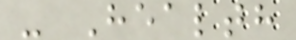- Health
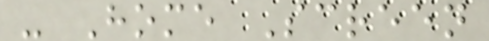- Home Screen
